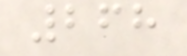268
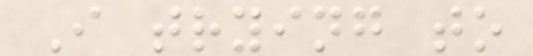I trying to
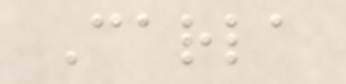Carla
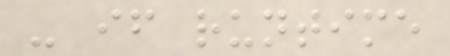- if runtime
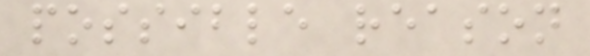possible reason
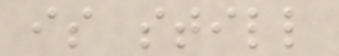is still
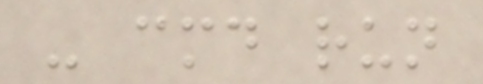- cmd run
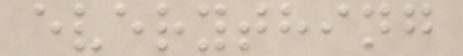everything
